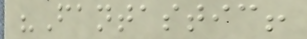"Fantastic!
